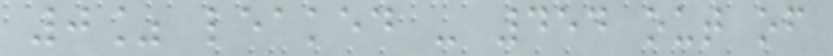0% leaked - 454 out of
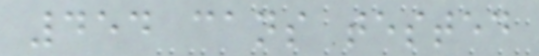454 cans tested
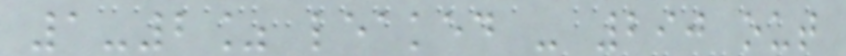1-2% leaked - 290 out
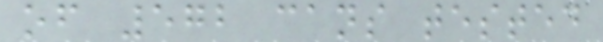of 572 cans tested
